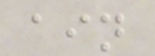ain
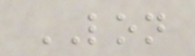LON
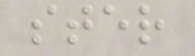ster
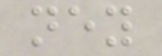ney
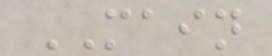MAIN
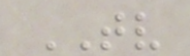TV
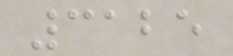3125
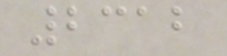2312
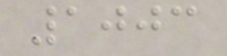1003
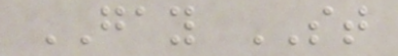GAY ST
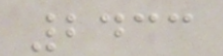2433
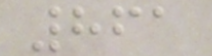861
